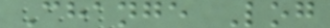Change Log
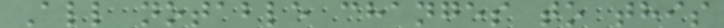All notable changes to this
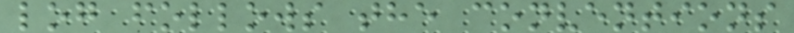log follows the conventions
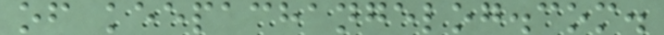of keepachangelog.com.
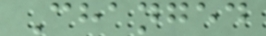Changed
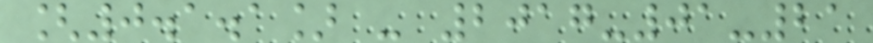[0.1.1] - 2017-01-21
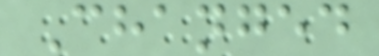Changed
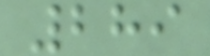289
